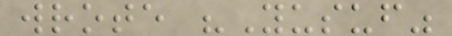wrote "Yusuf"
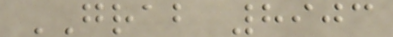GRAB 8903
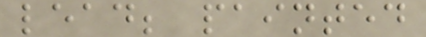lead; painted
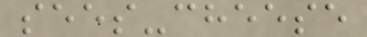sees-cheese
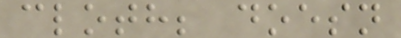cloth; doesn
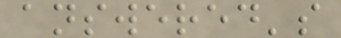answered's
